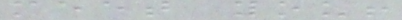meet you!
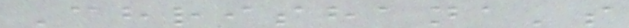Chrishana's
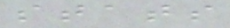stats
